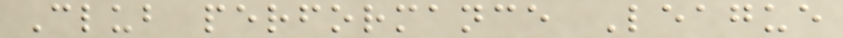Club performance League
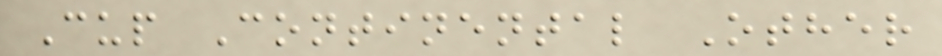Cup Continental Other
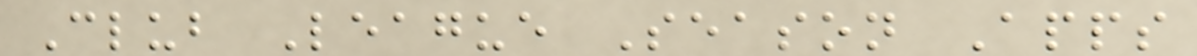Club League Season Apps
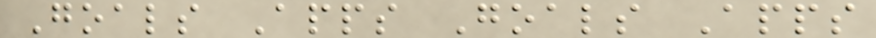Goals Apps Goals Apps
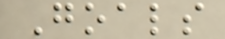Goals
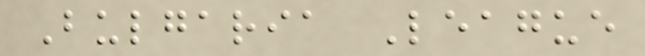Bulgaria League
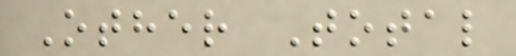Other Total
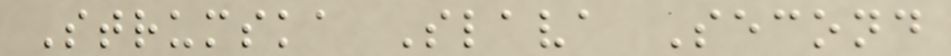Strumska Slava Second
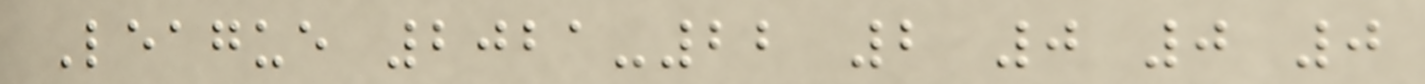League 2021-22 2 0 0 0
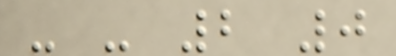- - 2 0
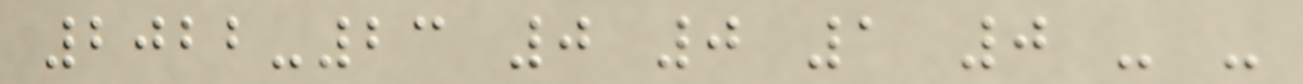2022-23 0 0 1 0 - -
